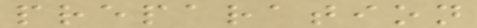preparation
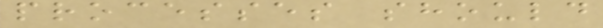processes should
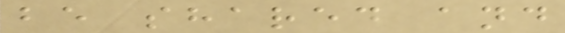be shared and
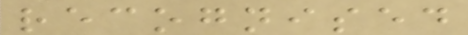recognised
